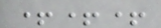+++
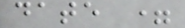date =
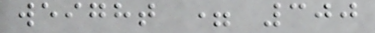weight = 300
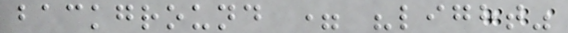background = "light"
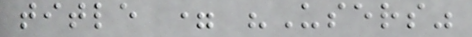title = "Users"
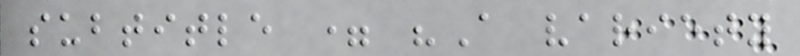subtitle = "A variety
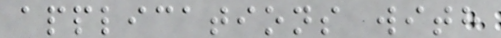applications with
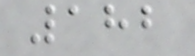182
